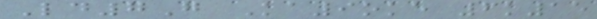Ld7G Ka9oke 6k15
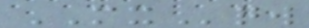MXqw
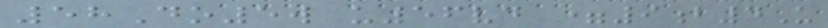58Do5w u56vd =9b4U
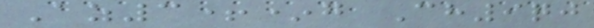Az3+*g Ch9qj
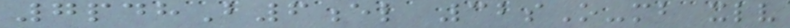7pdhB6el 32sO-mb xlv
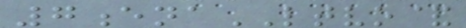7enaLTVO&
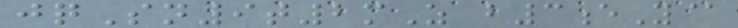jqSn9t2mZ b3eY@
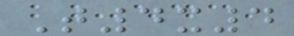T4x4
